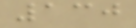130
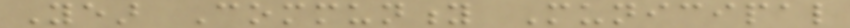Year Community Municipal
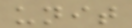unit
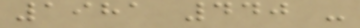1981 440 -
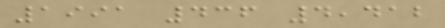1991 436 4,412
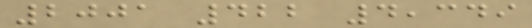2001 422 4,349
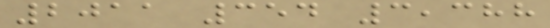2011 354 3,388
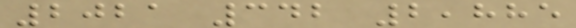2021 342 2,885
